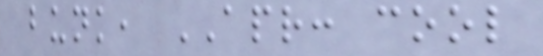bunk, APR: cool
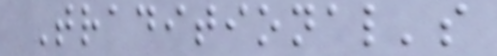Traditional's
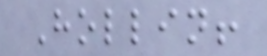Hollin!
